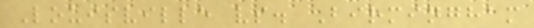Louisville vs. Birmingham
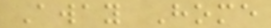Away Home
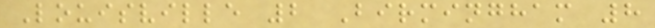Louisville 2 Birmingham 8
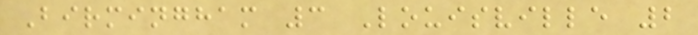Birmingham 3 Louisville 2
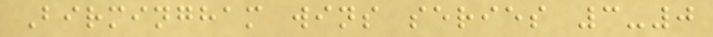Birmingham wins series 3-0
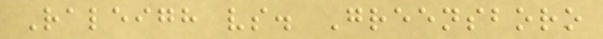Raleigh vs. Greensboro
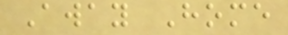Away Home
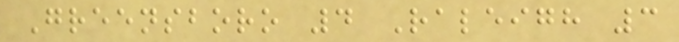Greensboro 4 Raleigh 3
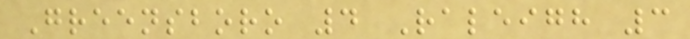Greensboro 4 Raleigh 3
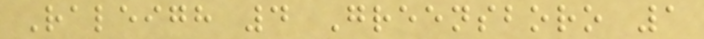Raleigh 4 Greensboro 1
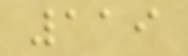119
